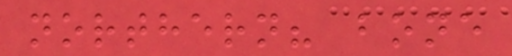northern? bone
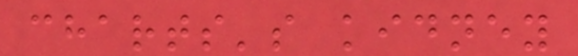charts's kidney
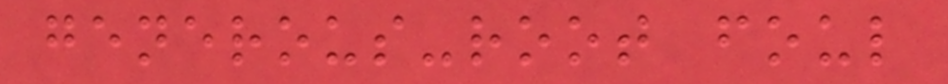generous-root foul
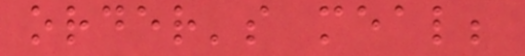order's meal;
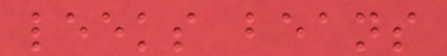leeks beans
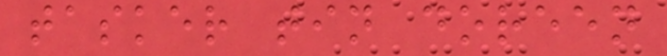tasker tin doreen
